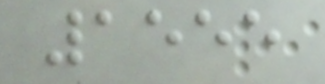1555
